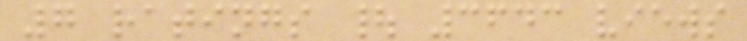7 ratings | 3643 views
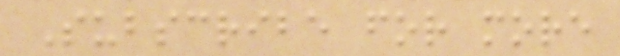Subscribe for more
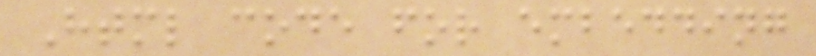Html code for embedding
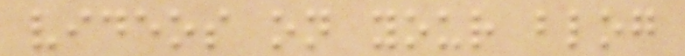videos on your blog
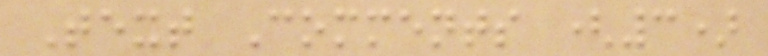Text Comments (3)
